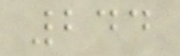244
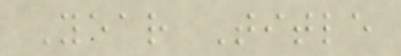Year Title
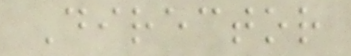Director
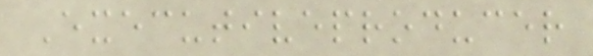Executiveproducer
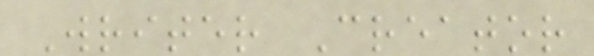Writer Creator
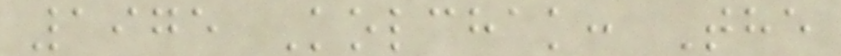1975 Kolchak: The
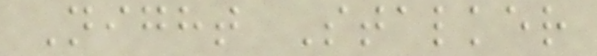Night Stalker
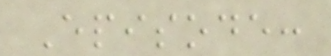Episode:
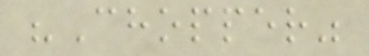"Chopper"
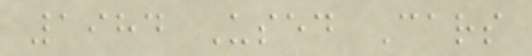1984 Used Cars
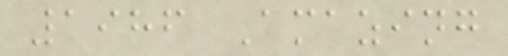1986 Amazing
